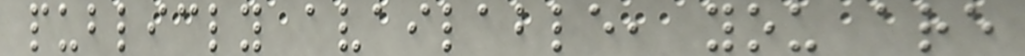publicly available, you are
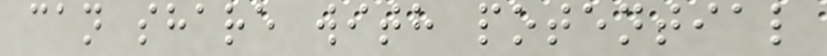can share with potential
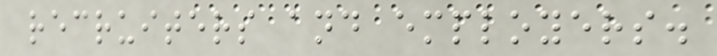recruiters and employers.
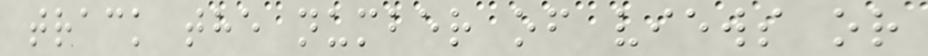track the number of views or
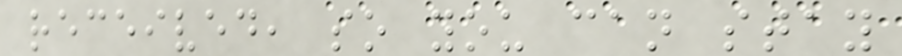received, so you can stay
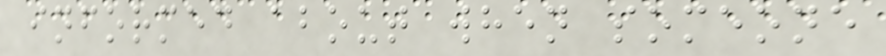informed about when someone
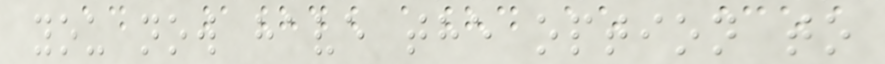you now have the option to
